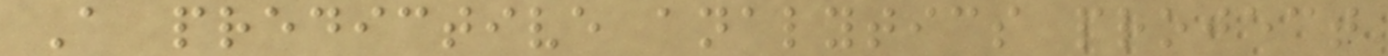A predictive analytics project
